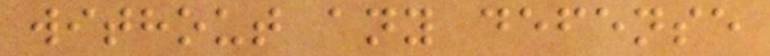without any defense
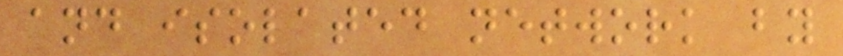and isolated network by
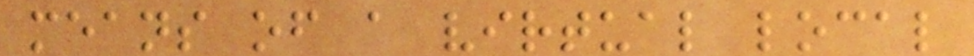means of a virtual local
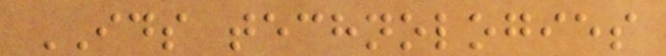IDS technologies
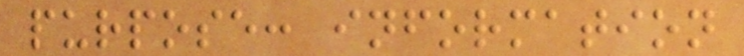purpose: information
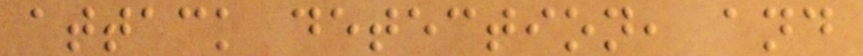attack detection, and
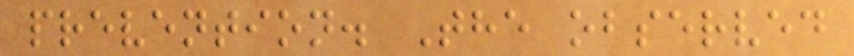prevention. The observed
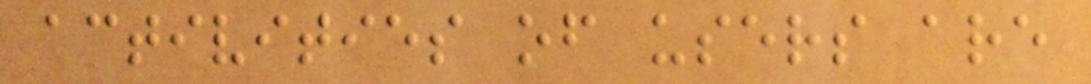activities of users are
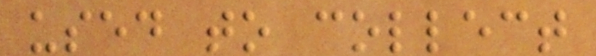used to collect
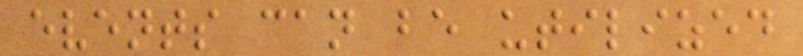events can be utilized
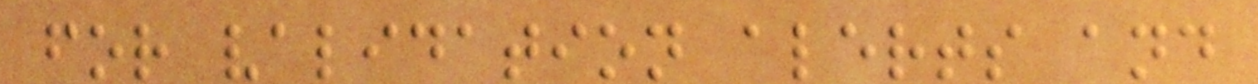for validation alerts and
